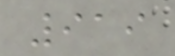919
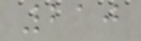210
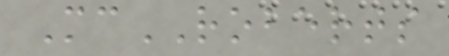McROBERTS
